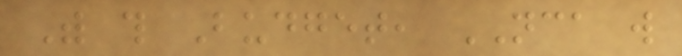With this Budget, NCA will
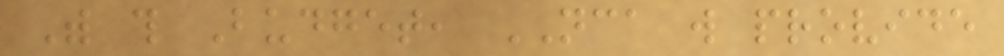With this Budget, NCA will provide
